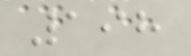198
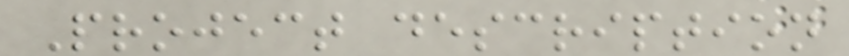Project description
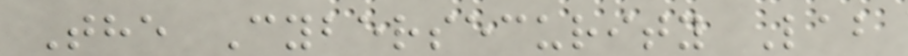The Cybersecurity Lab
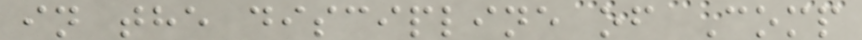in the discipline of Comp
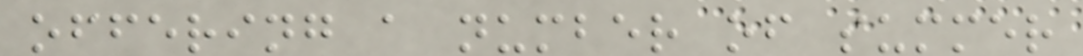offering a number of summer
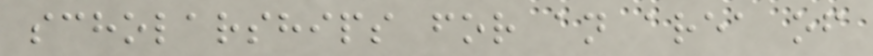scholarships for an area of
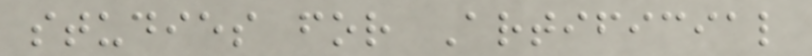studies for Artificial
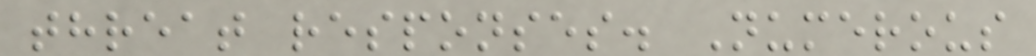threat responses. Numerous
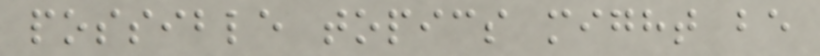possible topics might be
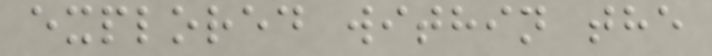explored within the
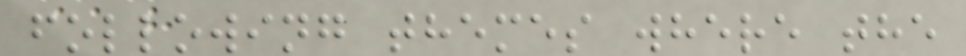following themes where the
